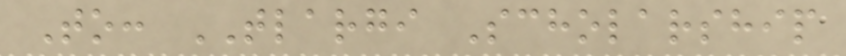To: TLARGI Scholarship
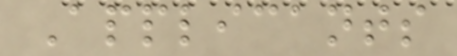Applicants
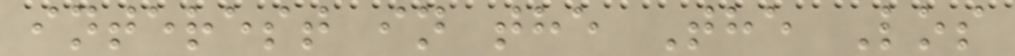interest in the The Los
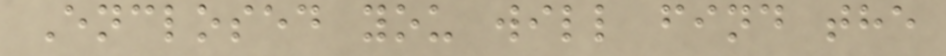Enclosed you will find the
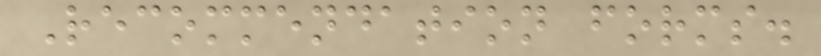Recommendation forms.
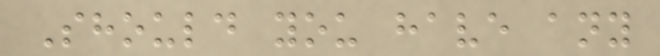Should you have any
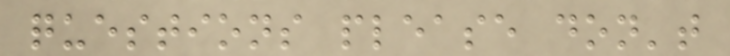questions please don't
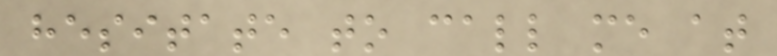hesitate to call me at
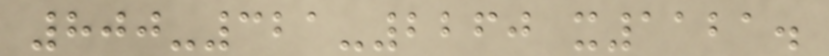800-321-2260 x1121.
